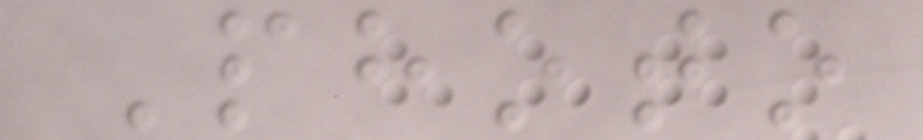Photo
